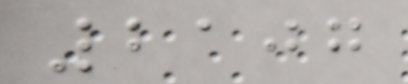2107
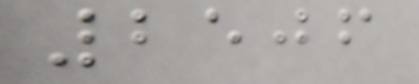2506
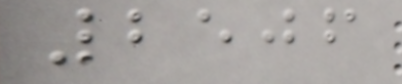2506
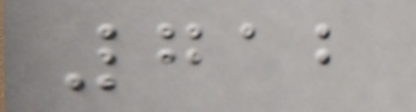712
